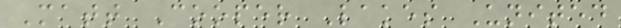Matt Cooper Lakes United
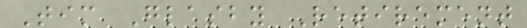Tim Glasby Retirement
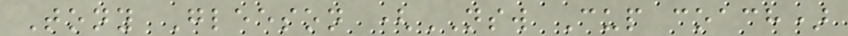Tony Gleeson (NSW Cup coach)
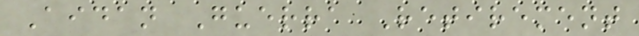Aidan Guerra Retirement
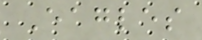Eagles
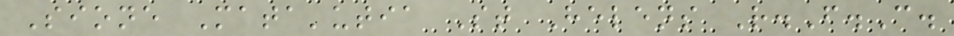Sione Mata'utia St Helens R.F.C.
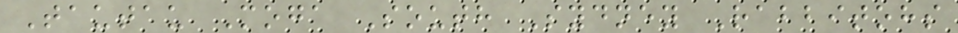Tautau Moga South Sydney Rabbitohs
